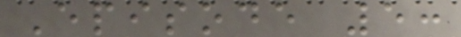Episode 5:
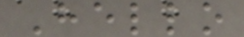Hello
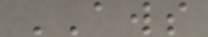AWS
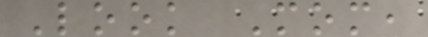Look Mom,
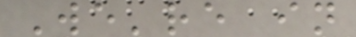We're in
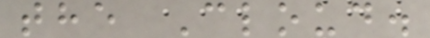the Cloud.
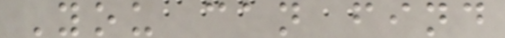You can find
